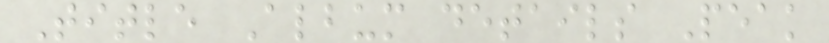Title Album details Peak
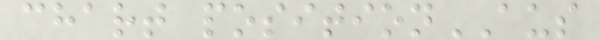chart positionAUS
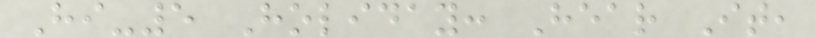Hi-5 Holiday: Hear It,
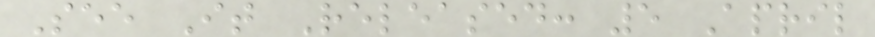See It Released: 5 April
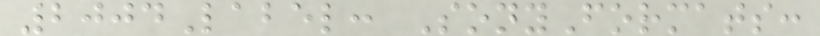2004Label: SonyFormats:
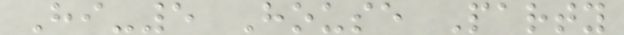Hi-5 House Party
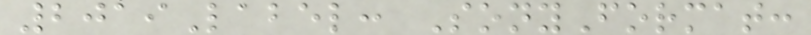2019Label: SonyFormat:
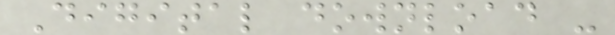Digital download -
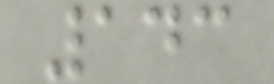143
